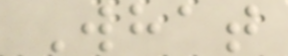What
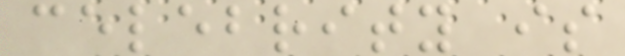celebrity is
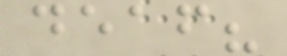deaf?
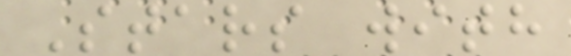Stars with
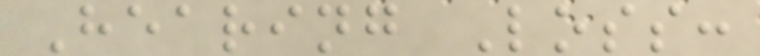Hearing Loss:
